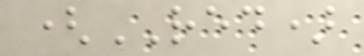(RED)
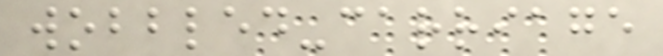wobbled-carriage
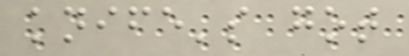knife's got
